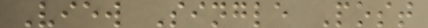View Single Post
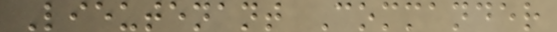Lieutenant Commander
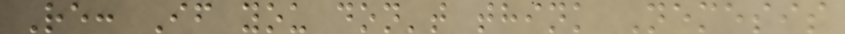Re: If you don't think Nemesis
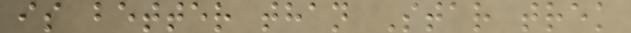is better than Star trek
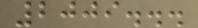2009...
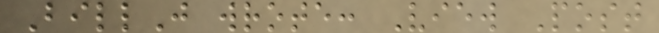BillJ wrote: View Post
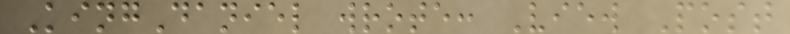KingDaniel wrote: View Post
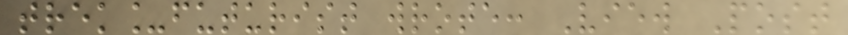trek_futurist wrote: View Post
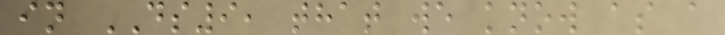in DS9, that we know as a
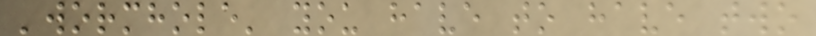'wormhole' you have to have two
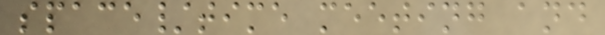space/time meeting and
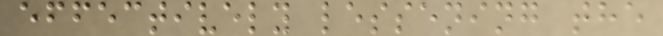effectively lessening the
